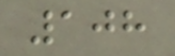108
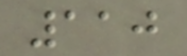110
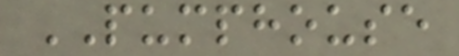PUMPHOUSE
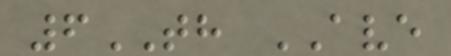6TH AVE
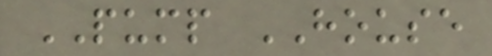PUMP HOUSE
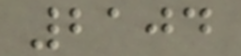2104
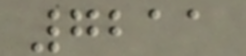7211
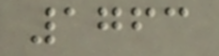1763
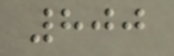800
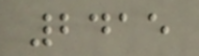2415
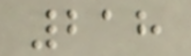218
